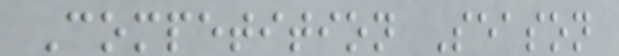Competition Season
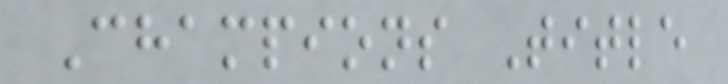Champions Title
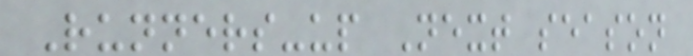Runners-up Next season
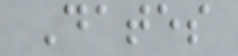Dates
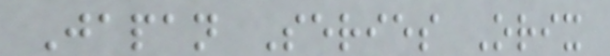Japan Series Orix
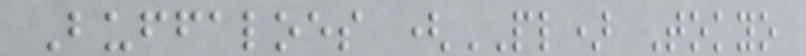Buffaloes (PL) Tokyo
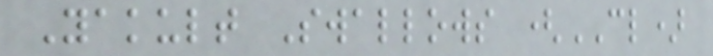Yakult Swallows (CL)
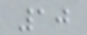10
